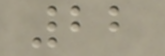22
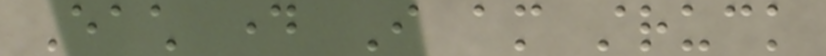Each day I am struck
